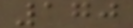170
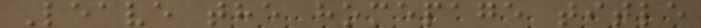Leave the homepage title
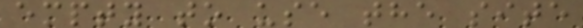empty to use the site
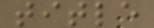title
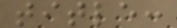title:
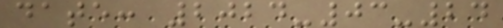date: 2024-03-24
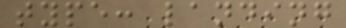type: landing
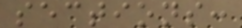sections:
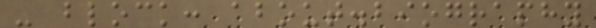- block: about.biography
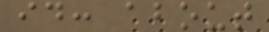id: about
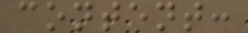content:
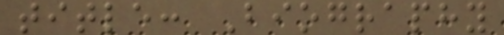title: Biography
